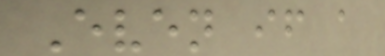Even if a
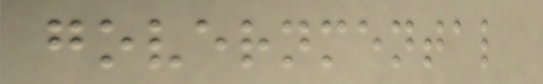governmental
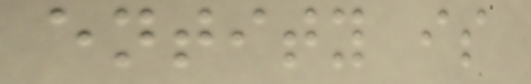entity is
